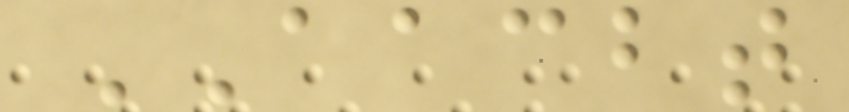AACBT
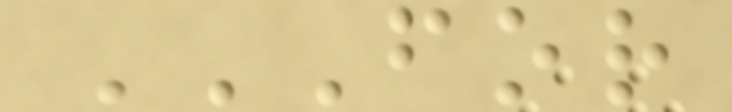FOR
